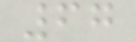67
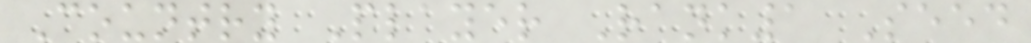Country Player Rank1 Seed
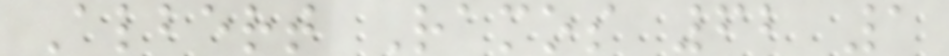Albert Ramos 62 1
